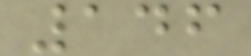146
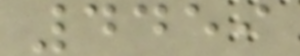4459
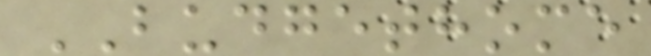BUDGETHOME
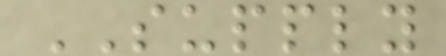SUPPLY
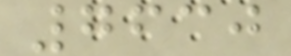7630
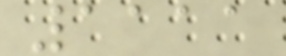1111
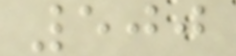500
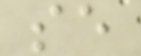se
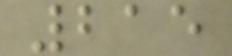215
